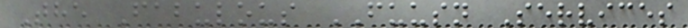The Fabulous FUUSN Services
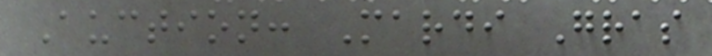Auction: Mardi Gras
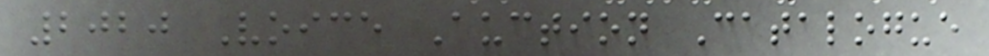2020 Voice Auction Catalogue
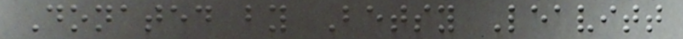Donated by Betsy Leavitt
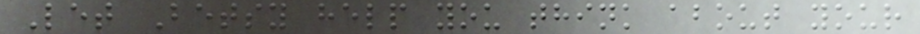Let Betsy help you think about your
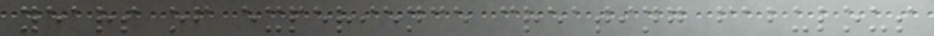years of experience creating fabulous
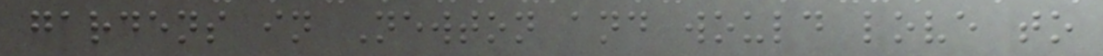gardens in Newton and would love to
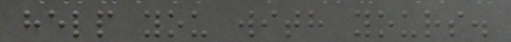help you with yours.
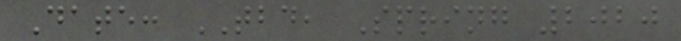Date: TBD, Spring 2020
